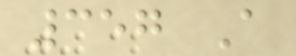357 A
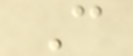C
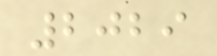2029
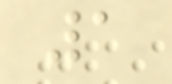1
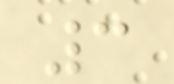3
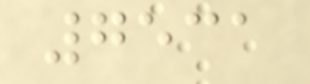7531
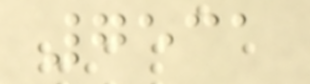7531
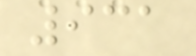931
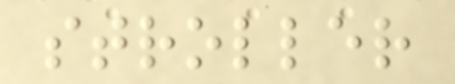stroller
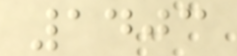1403
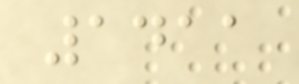1411
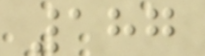187
